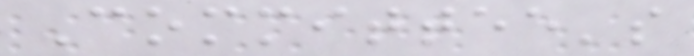Committee's
